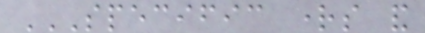SPECIFIC RIGHTS AND
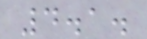4.1.
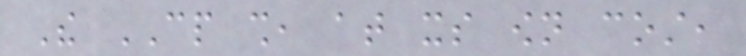The CP shall, at its own cost,
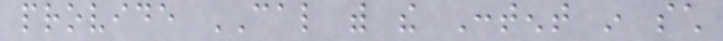provide CAL with the Content in such
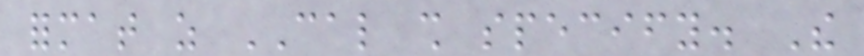format as CAL shall specify. The
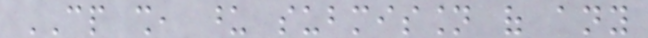CP shall, upon submission of any
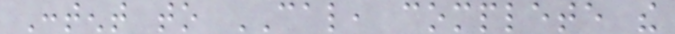Content to CAL, complete the
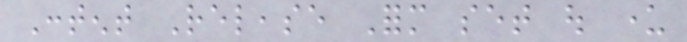Content Release Form set out under
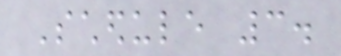Schedule 3.
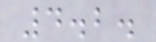4.2.
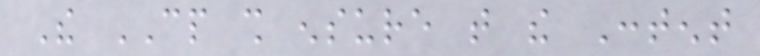The CP shall ensure that the Content
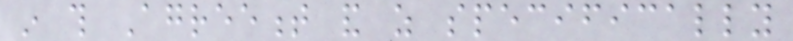in this Agreement and as specifically
